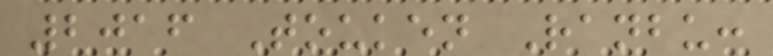2016 Touken Ranbu:
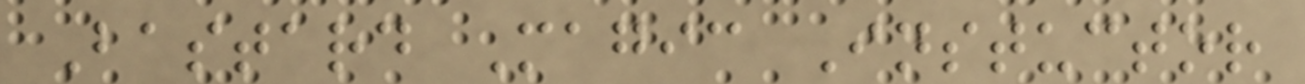Bastard Magic Instuctor
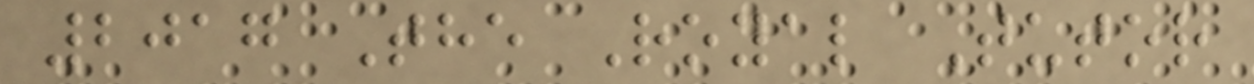2017 The Royal Tutor
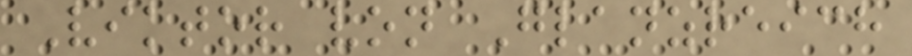Viktor von Glanzreich
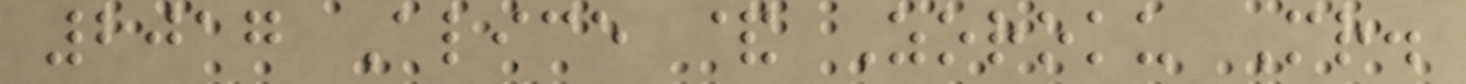2017 Alice & Zoroku Mr.
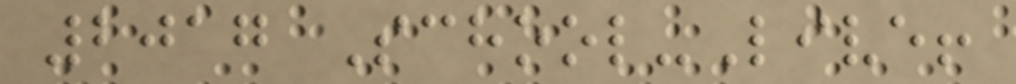2017 School-Live!
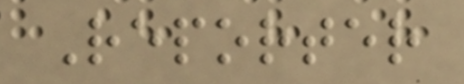Reporter
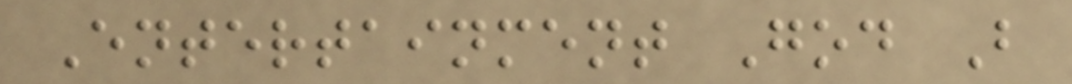Entertainment God B
